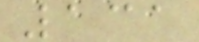131
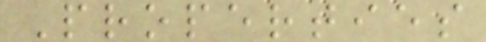Properties
